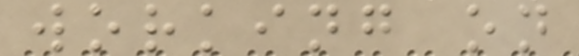working on
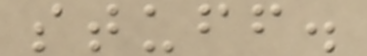stuff.
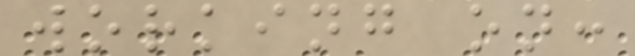working on:
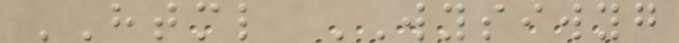HTML WYSIWYG
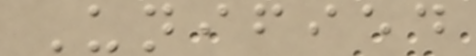Unified
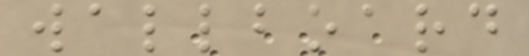wallboard
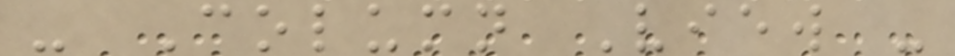- Column View -
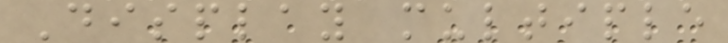Display multiple
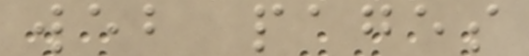web pages
